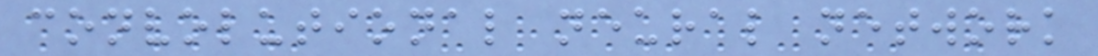convolutional neural network
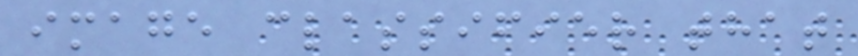image classifier that
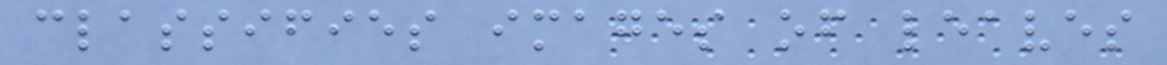classifies images of leaves
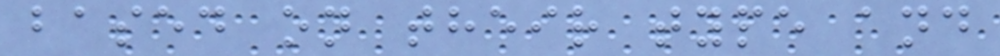based on their type and
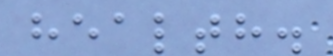health.
